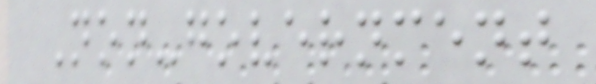Non-government
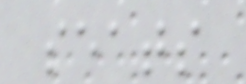seats
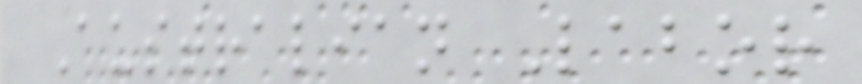Australian Labor
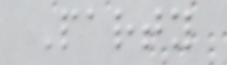Party
